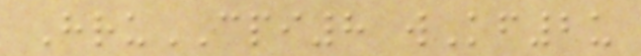HruCPI8 wKf2u
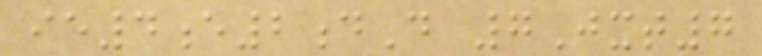ie4e2dD 7Jxt7
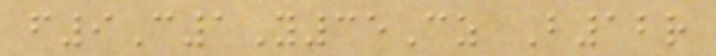f9C1Y35Cz B12r
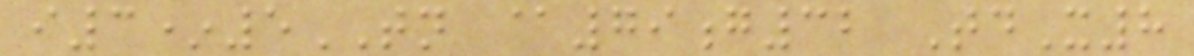i3*5TN @79g32 TdX8
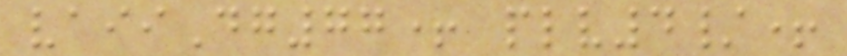vaiiDg77+ plv4/+
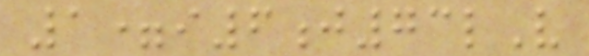1=i6j73lV
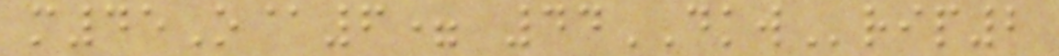m45O@6= 44DKWrip2
